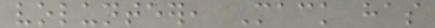volunteer, Mack has
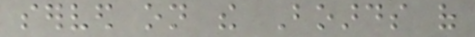served on the Boards of
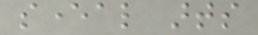several arts
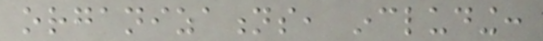organizations, including:
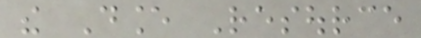the Dance Resource
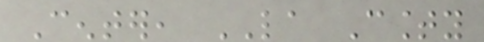Center, LA County
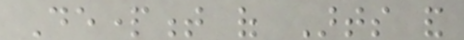Department of Arts and
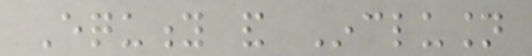Equity and Inclusion
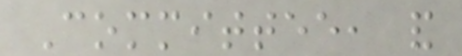Committee, and
